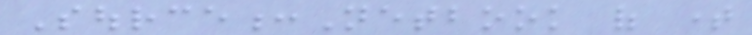Source:Netbook of time
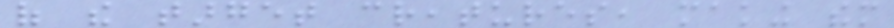of the target creatures, making them
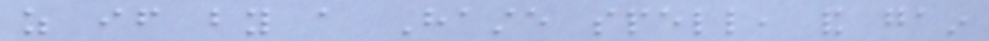as if by a Haste spell, and gain
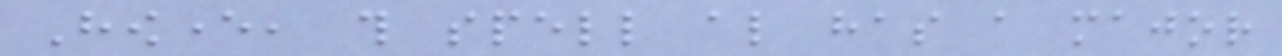However, this spell also has a major
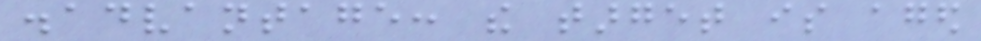disadvantage: the target is aged
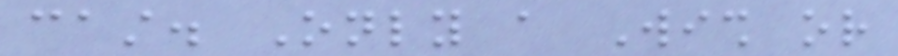cast. Only a Wish or
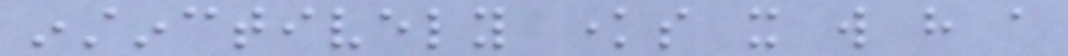instinctively knows it will have a
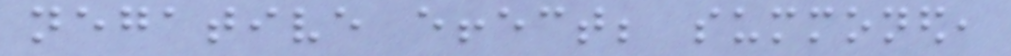negative effect; summoned,
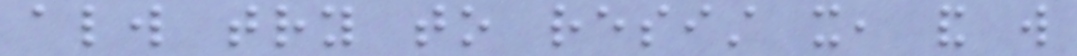always try to resist it, and will
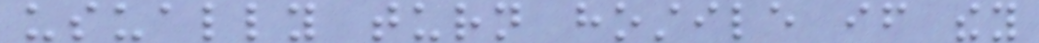usually turn hostile if they
